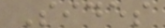Sides
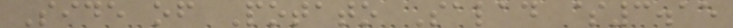Side of Potato Salad $3.15
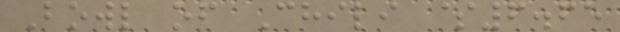Bowl of Chili $6.65
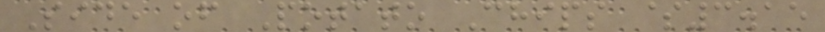Side of Potato Chips $3.15
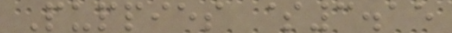Puppies $3.15
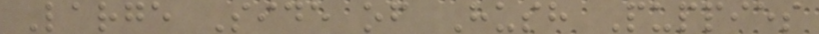Large Side of Hush Puppies
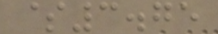$3.75
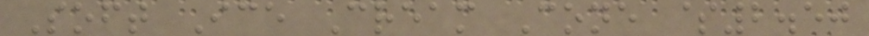Soft Ice Cream Cone $2.50
